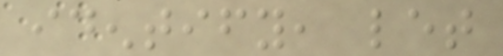identify, let
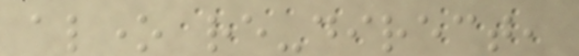alone re-direct,
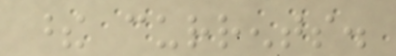these currents.
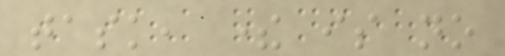task, there is no
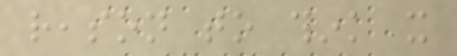reason to think it
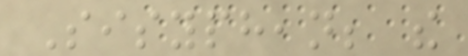Sisyphean; the
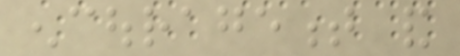encouragement and
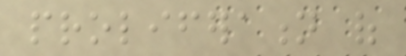proliferation of
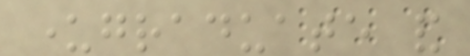undergraduate and
